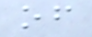of
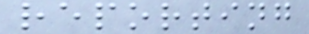reporting
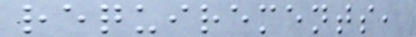requirements,
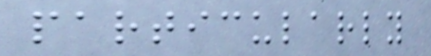particularly
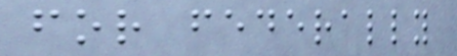for federally
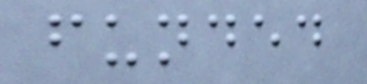funded
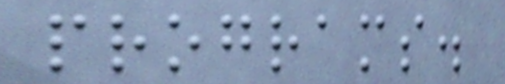programs.
